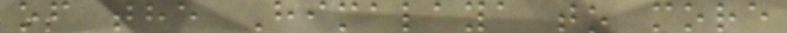of the Himalaya to more
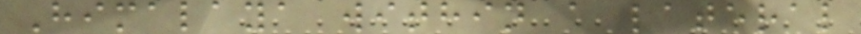Himalaya within a lateral
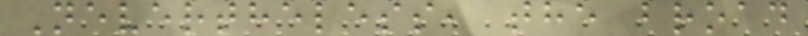Nevertheless, the broad
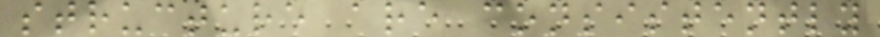structure are consistently
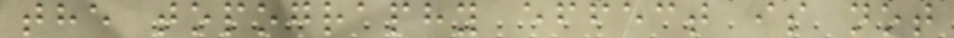the topography effect is not
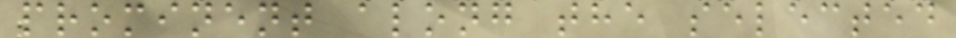prominent along the selected
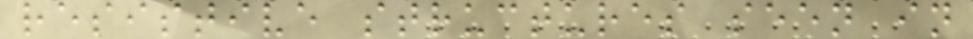resistive structures seen in
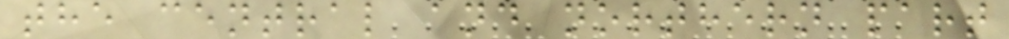the central and northern part
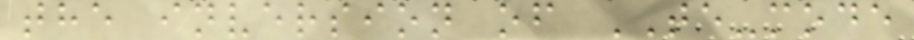the inversion of TE-mode
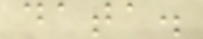data.
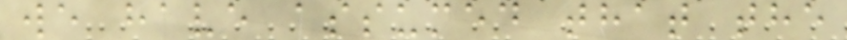we have assumed that the
